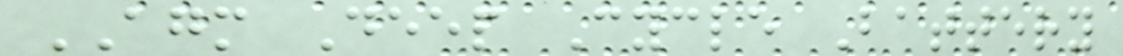AGM Deep Cycle Battery
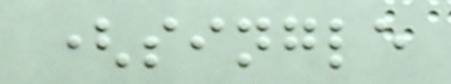(single
